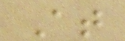At
